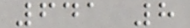641 8
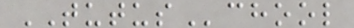TUTUSchool
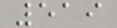519
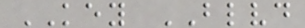KEY BLVD
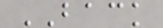BACK
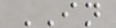IN
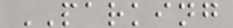PARKING
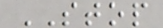STOP
